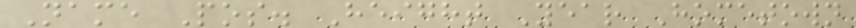Name Pos. Height Year Hometown
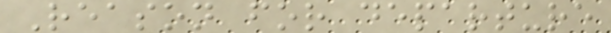Reason for departure
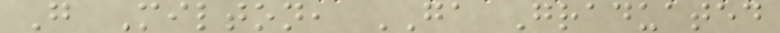G Milton, GA Graduated
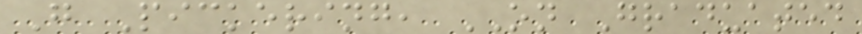G Pickering, ON Graduated
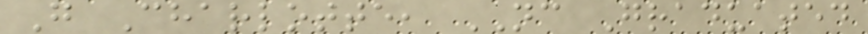G Charlotte, NC Graduated
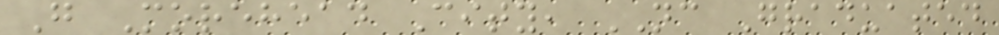G Morehead City, NC Graduated
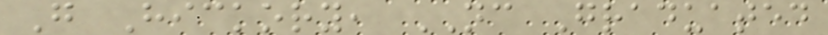G Hickory, NC Graduated
